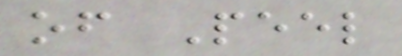of Peel
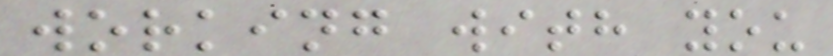working with you
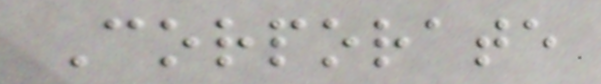Corporate
